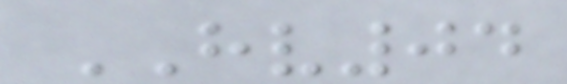HV04
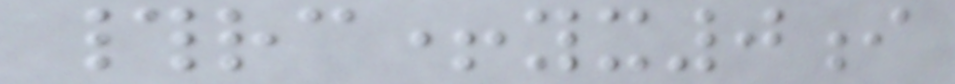#rc+yx0i
